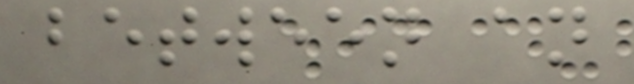between an
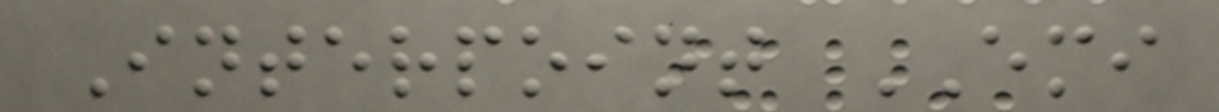Interpoint EMI
